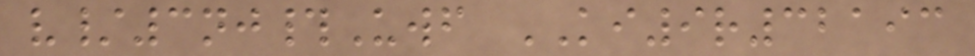v/3nj#Uwf KI9r32193
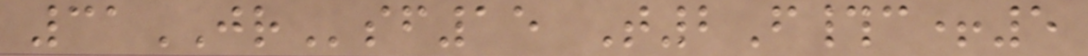31JRsf15 T2F#c+5
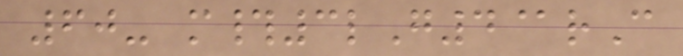60- m#3lG4@rC
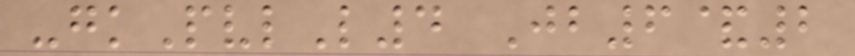-gkPvlL4 Jb6&2
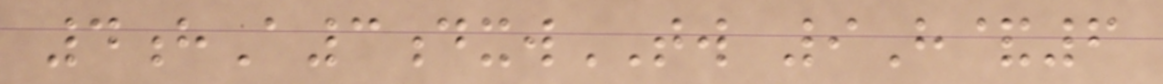4hA3dxwTW 9H&6
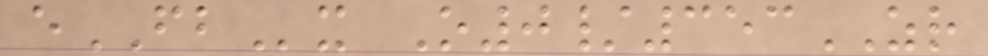eFBx O0/353ZR
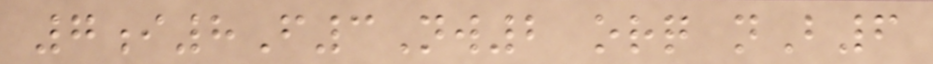7i8F3Nw2 orq nB6
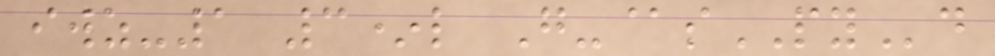iwz-1 3*l G-@sPYd
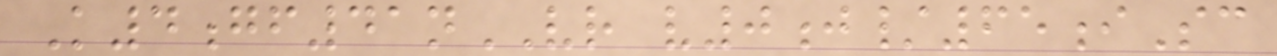K4gf41nVR v0j/65iSc
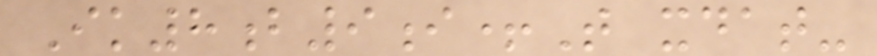Ik8b9i+T xdat-
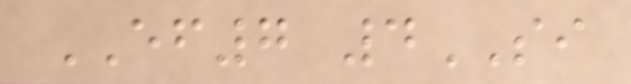EF7 4SI
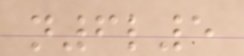n6l5
